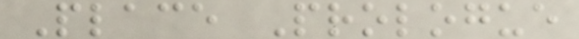Place Prologue
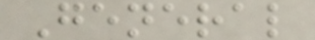General
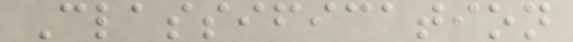Classification
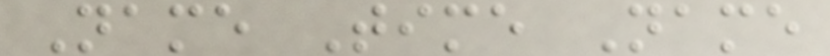Name Time Name
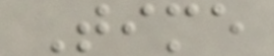Time
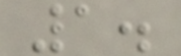1.
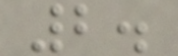2.
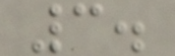3.
